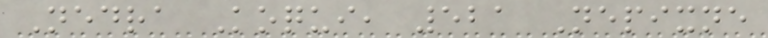Nedra Koqui, 521 Nepixne
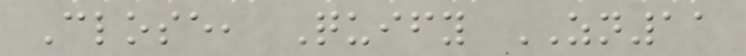Close, Quify ZN11
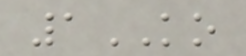1KO
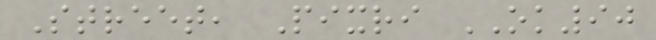Street, Pixri OK90
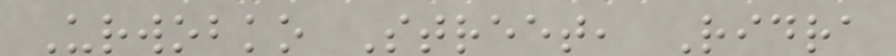Urwobko Street, Ridra
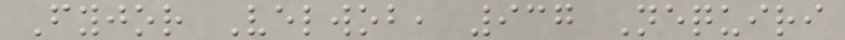Fyjor Velwob, 937 Nequiri
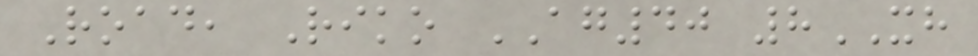Road, Riko AG40 8XH
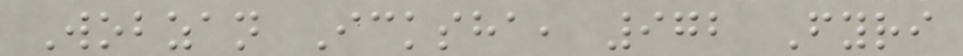Wobzan Icksha, 972 Fyri
